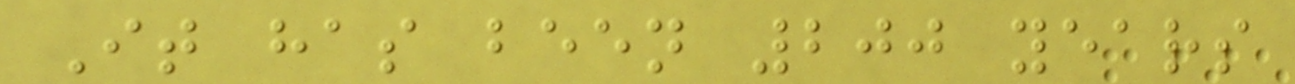It has been 200 years
